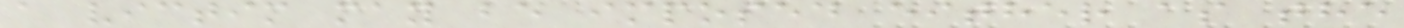a victim may be imposed either as the
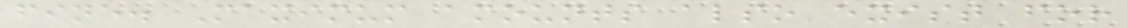fine. Maximum amounts also exist for
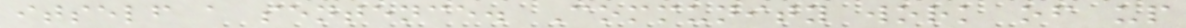itself a sentence. Community work of up
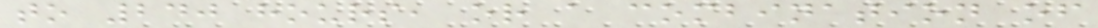to 240 hours, or a combination of
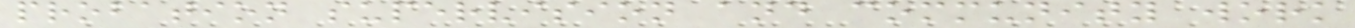probation supervision and community work
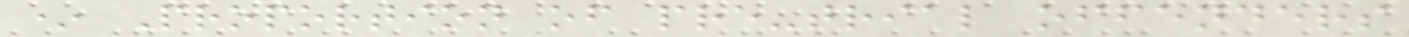* Proportion of pre-trial offenders
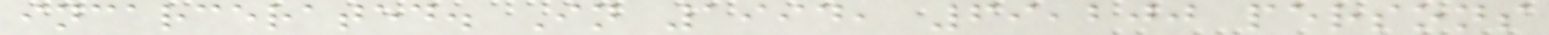incarcerated. In 1994, 69,200 persons
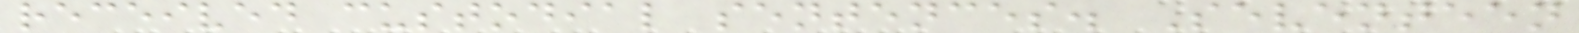received custodial sentences. Seventeen
